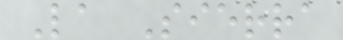La Sierra
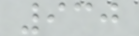930
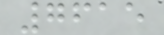7615
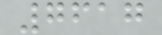7617
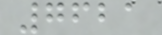7621
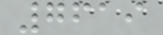7619
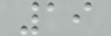19
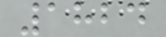1824
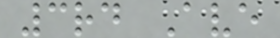3rd Ave
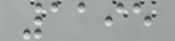1195
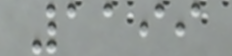1199
